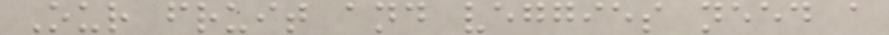Our fruit and veggies need a
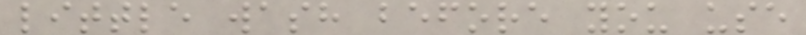little wash before you use
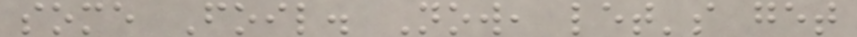some Foil. Now, let's get
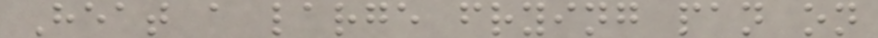Heat a large frying pan on
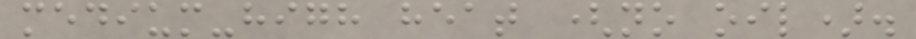medium-high heat (no oil).
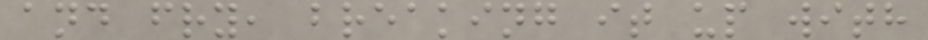and fry, breaking it up with
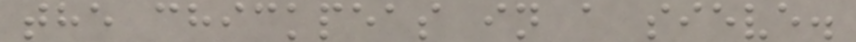the chickpeas in a sieve.
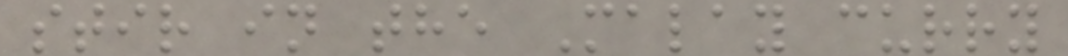stir in the Malay curry
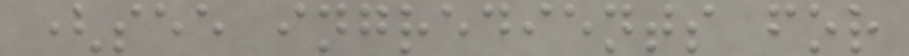(see ingredients for
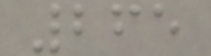265
